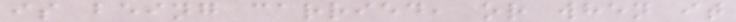is being carried, or when it
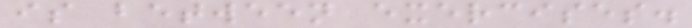is between exercises.
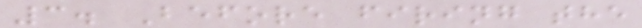3. Before firing the
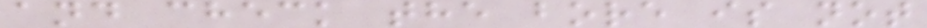and check the bore is not
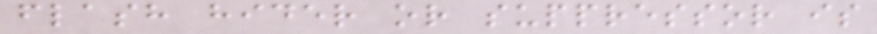flash hider or suppressor is
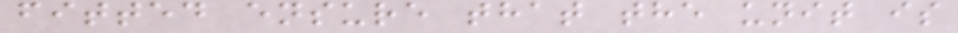fitted ensure that the unit is
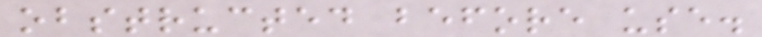obstructed before use.
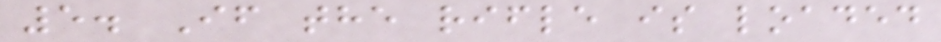5. If the rifle is loaded
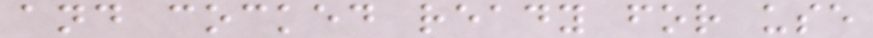and cocked ready for use
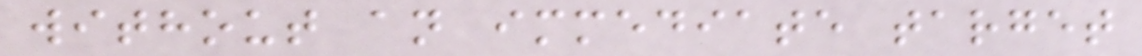without an immediate target
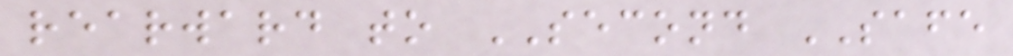rearward to SECOND SAFE
